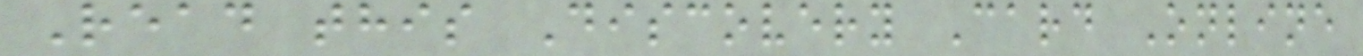Read this Discovery Card Online
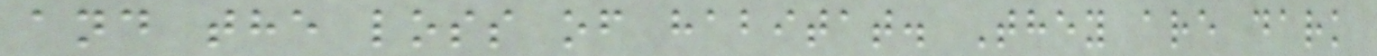and the loss of habitat. They are dark
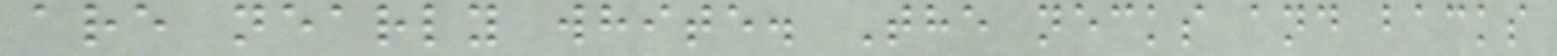are nearly white. The necks and backs
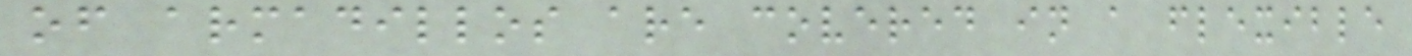of armadillos are covered in a flexible
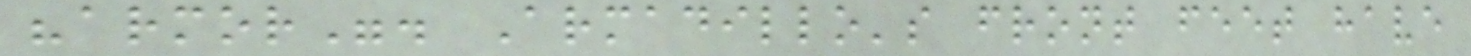"armor". Armadillo's front feet have
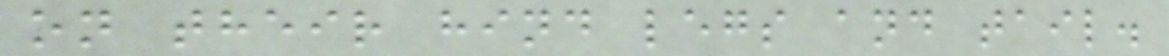on their hind legs and tail.
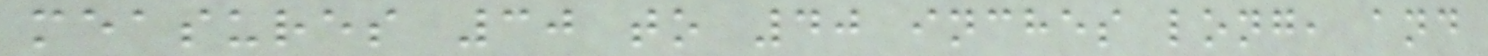measures 30 to 40 inches long, and
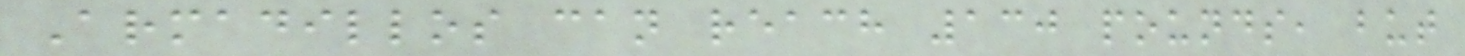Armadillos can reach 130 pounds, but
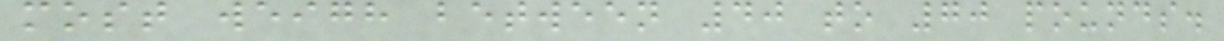most weigh between 40 to 70 pounds.
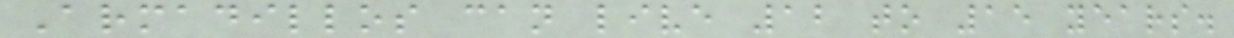Armadillos can live 12 to 15 years.
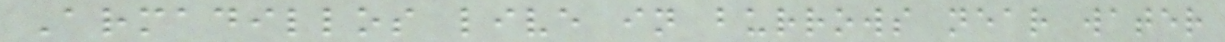Armadillos live in burrows near water
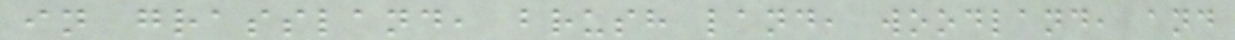in grassland, brush land, woodland, and
